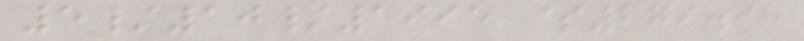5/10/1995 $279.98
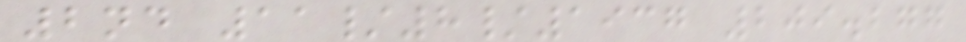2nd 11/8/1937 209.277
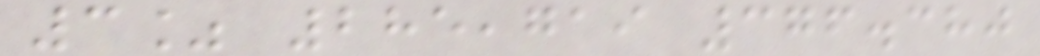3% 285,719 376.380
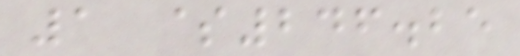1 $246.25
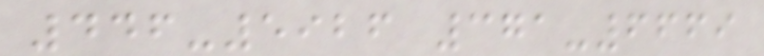446-5926 371-6669
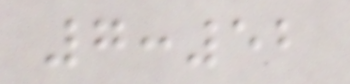7:52
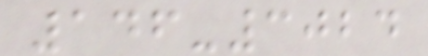146-3024
